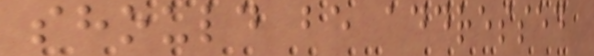should be addressed
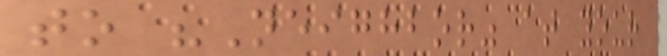to "Neighbor" at your
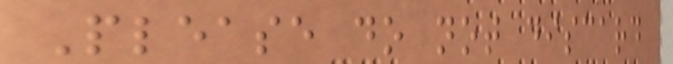Please do not discard
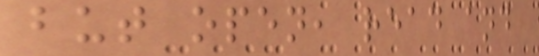but open, read and
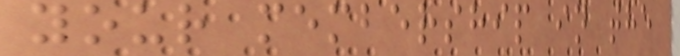your membership in the
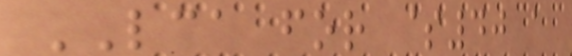LCA for $40 a
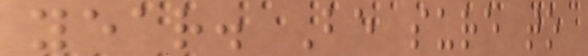year. Be sure to
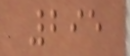295
